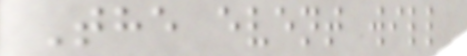The event will
